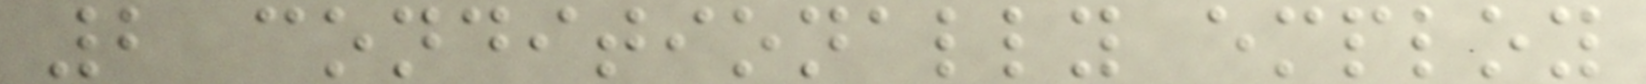2 conditionally employ
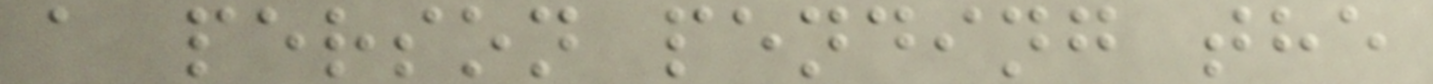a person pending the
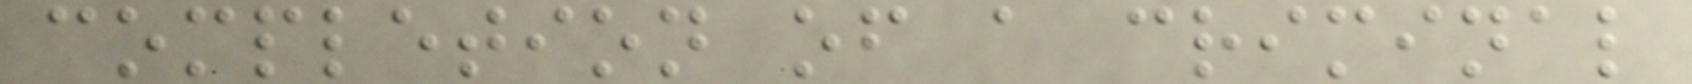completion of a criminal
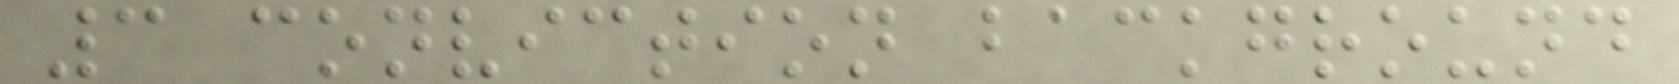3 conviction background
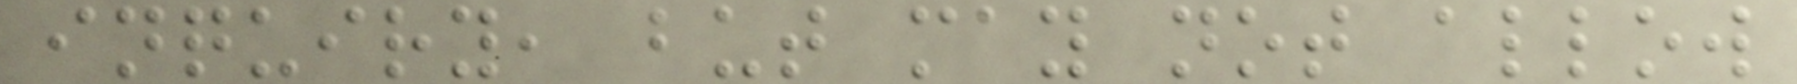inquiry, but may not allow
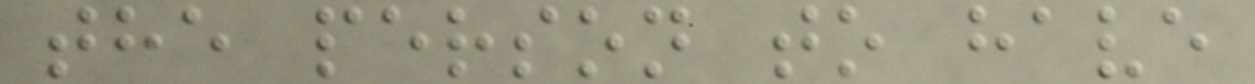the person to have
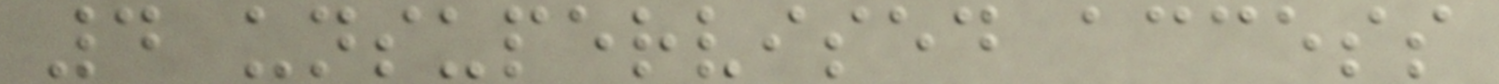4 unsupervised access
